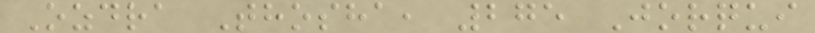Ozdra Thosha, 275 Jorqui
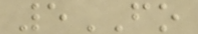5FO
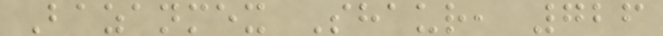Bazanmex Shaur, 726
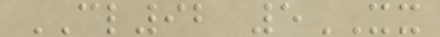CL92 5XX
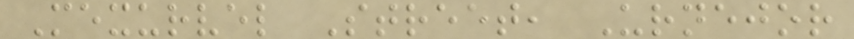Mexurvel Street, Urnejor
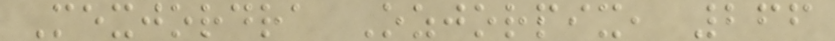Mexjordra Ozjorpix, 266
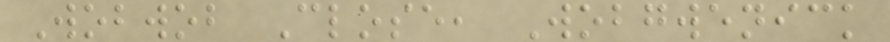Wobwob Close, Wobgwenick
